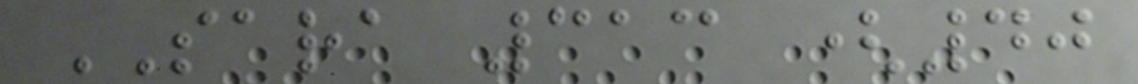SARA 313 (40
